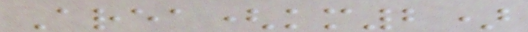Area(km2)
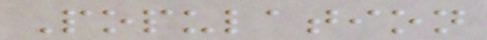Population
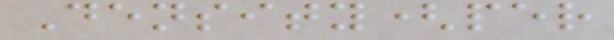Density(per
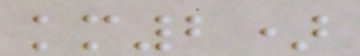km2)
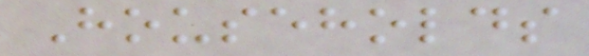Households
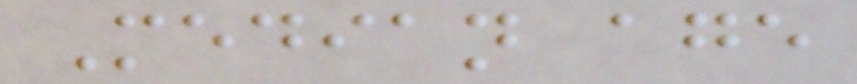Median age
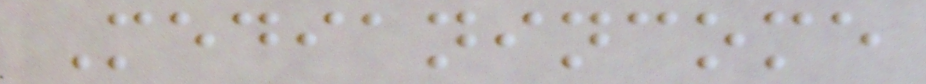Medianincome
